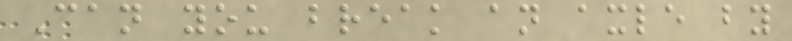Can you break an axle by
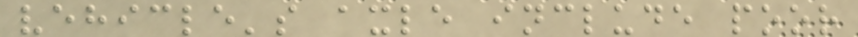vehicle's axle include poor
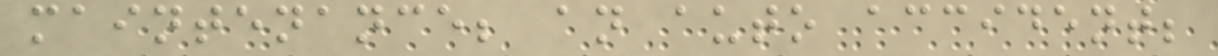maintenance; an auto accident;
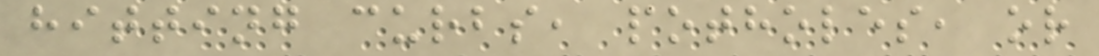hitting curbs, potholes, or
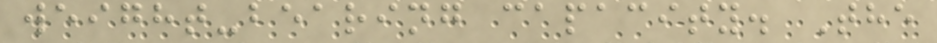weight-bearing capacity. The
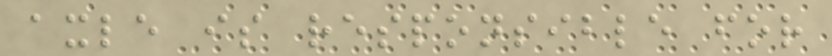axle is responsible for
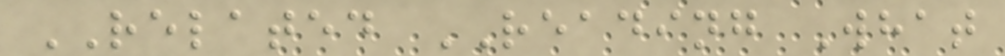RELATED READING What
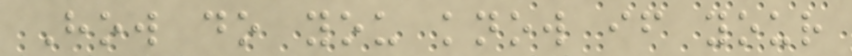How do you know if your
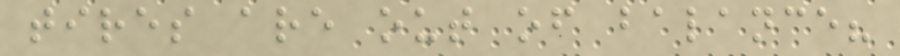tires are out of balance?
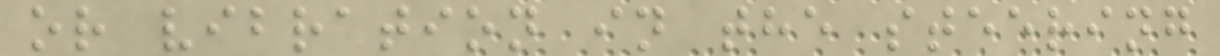or vibration in the steering
